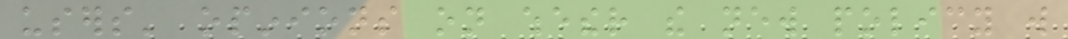users' opinions on whether the new policy will
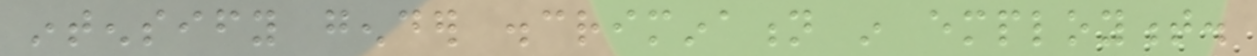intensify gender discrimination in employment.
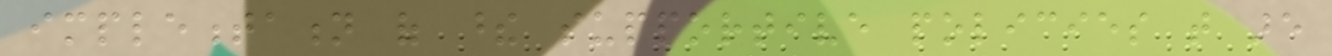implementation of these supportive policies that are
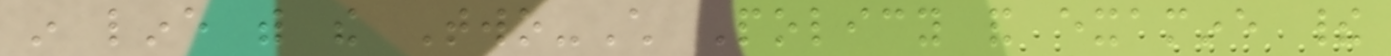in line with the Two-Child Policy and examine their
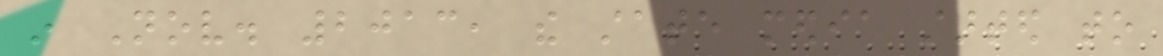in Nov. 2013, the state media started to
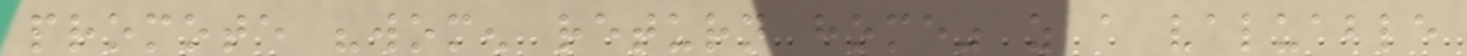promote "women return home" as a valuable
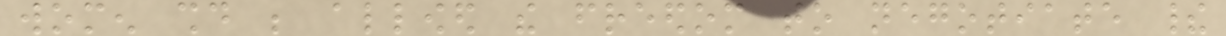women should be allowed the freedom to negotiate their
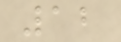12
